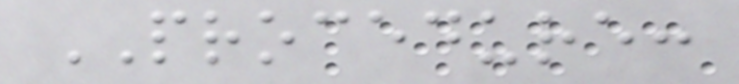PROCEDURE:
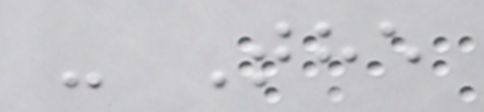- The
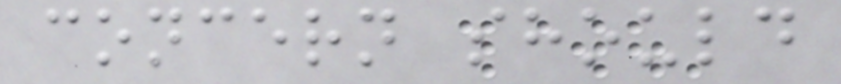concern should
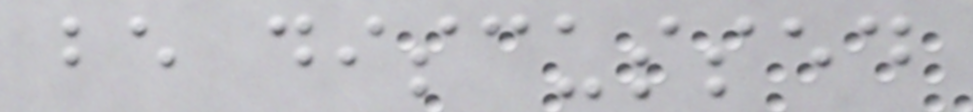be discussed
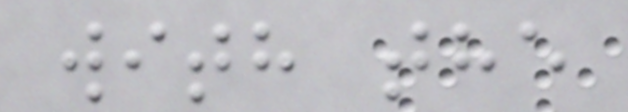with the
